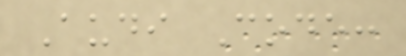Audi Code:
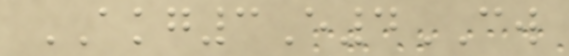AKG3E4CW
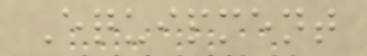Equipment
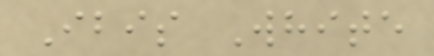Ibis White
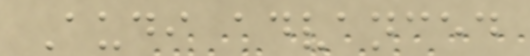Audi advanced
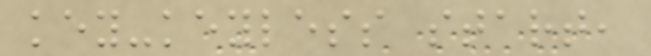key-keyless start,
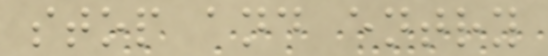stop and entry
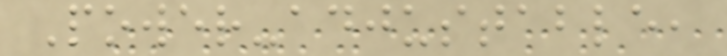Power-adjustable,
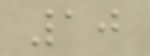10
